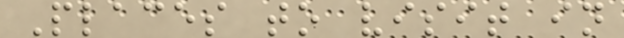Places to visit in
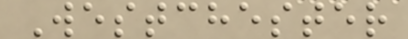Westchester
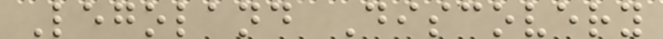Legoland Discovery
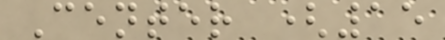Center (15
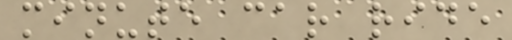minute car ride
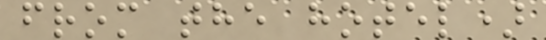from the hotel)
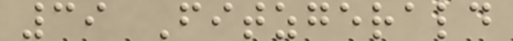39 Fitzgerald
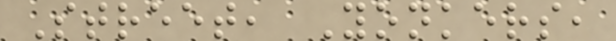Street, Yonkers,
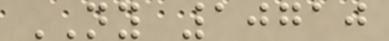NY 10710
